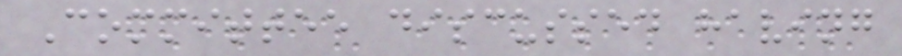Committee discussed having
